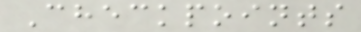Checkpoints
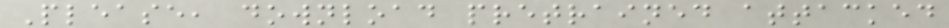Please, download pretrained attacked
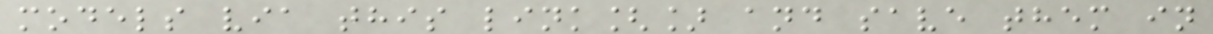models via this link[] and save them in
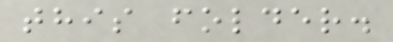this folder.
